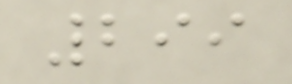299
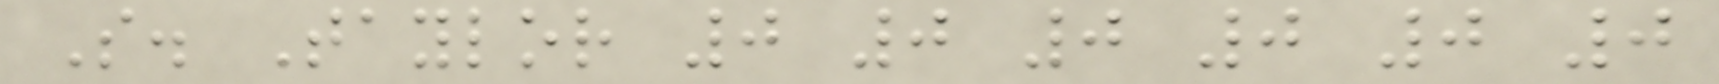S. Taylor 0 0 0 0 0 0
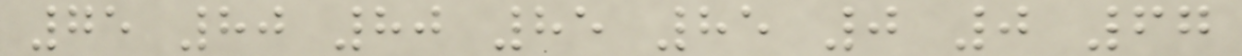75 80 80 85 85 0 0 67
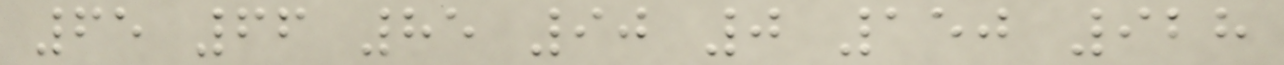65 66 85 90 0 150 928
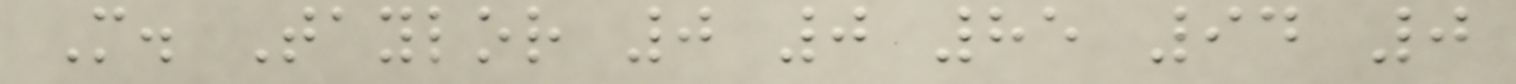M. Taylor 0 0 85 94 0
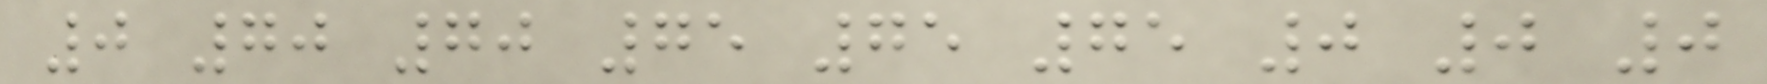0 70 70 75 75 75 0 0 0
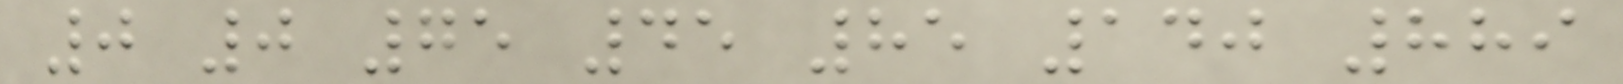0 0 75 45 85 140 889
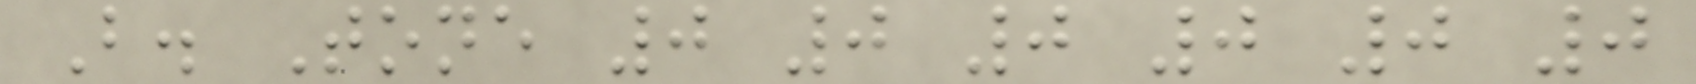B. Tone 0 0 0 0 0 0
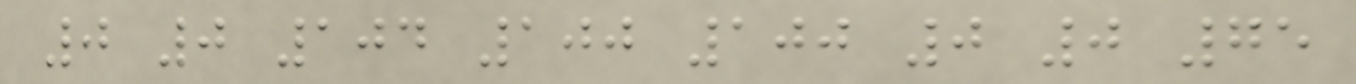0 0 104 100 100 0 0 75
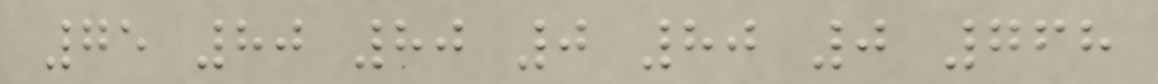75 80 80 0 80 0 768
